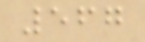567
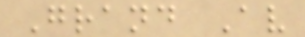Grand Av
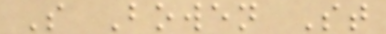S Bowen St
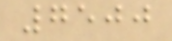7500
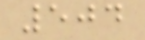504
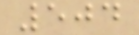504
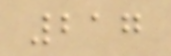217
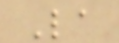La
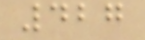427
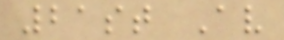21st Av
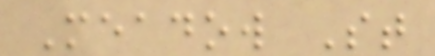Meadow St
